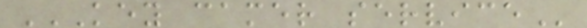KEY CAMER SERVICE
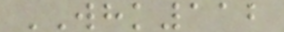WHK112
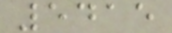5415
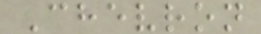Chevron
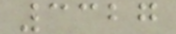3327
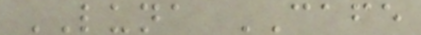LUNA CAFE
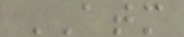ATM
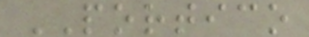PORTICO
